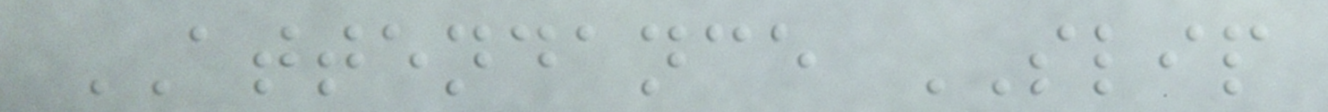ATTENDANCE SLIP
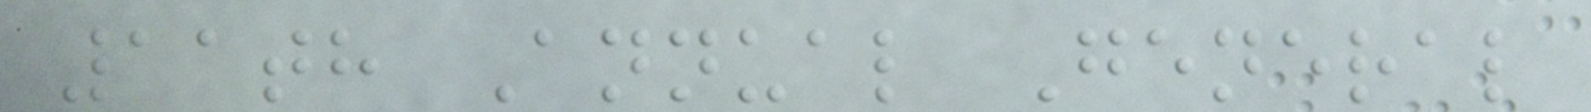11th Annual General
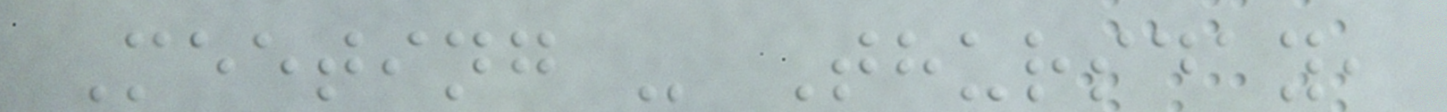Meeting - Thursday,
